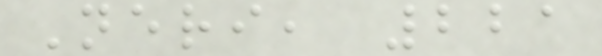Neri, 221
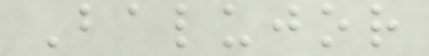Balujor
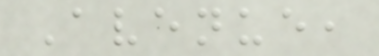Avenue,
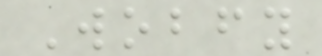Wobfy
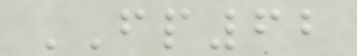FP62
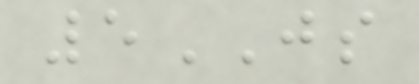5JS
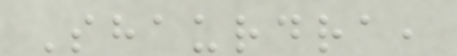Shaurdra,
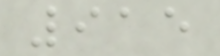915
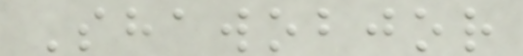Shawobjor
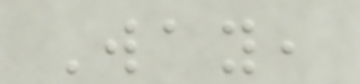Way,
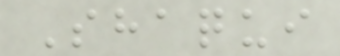Shaqui
